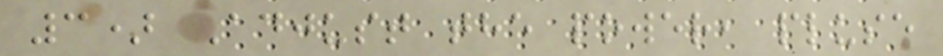3) Adjust the power, pluse
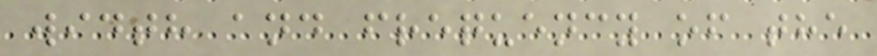width and frequency of the
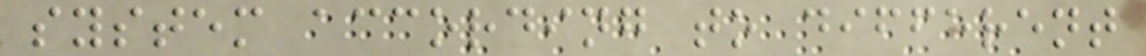system according to different
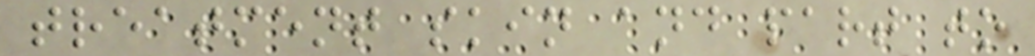treatment skin and part to
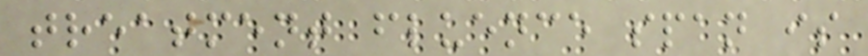treatment fluence span is
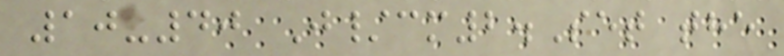10-40 J/cm2.Set the
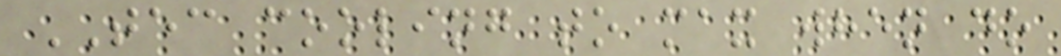TEC cooling to max when do
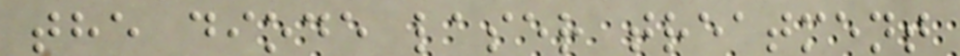the diode laser treatment
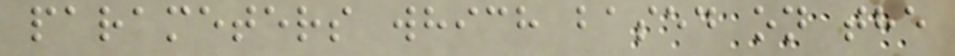parameters which based on the
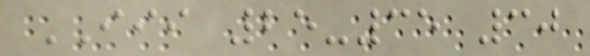III 25-35 30
